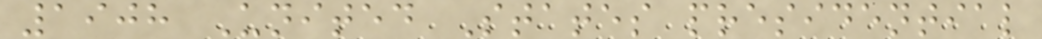1908 United States presidential
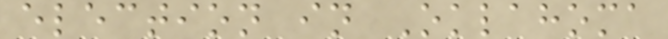election in Oklahoma
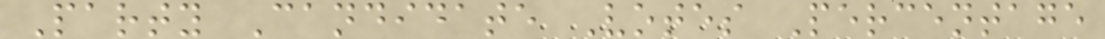Party Candidate Votes Percentage
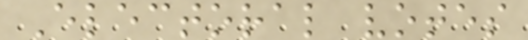Electoral votes
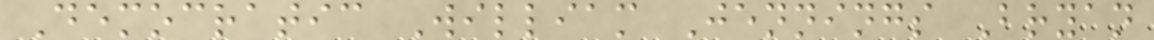Democratic William Jennings Bryan
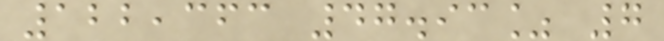122,363 47.93% 7
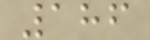186
